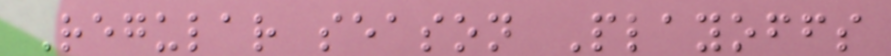Regular season Playoffs
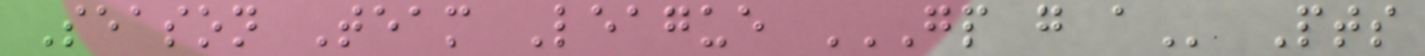Season Team League GP G A Pts
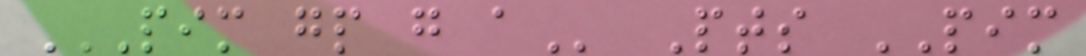PIM GP G A Pts PIM
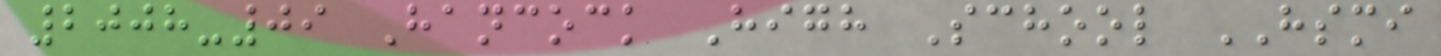2008-09 Hancock High School HSMI
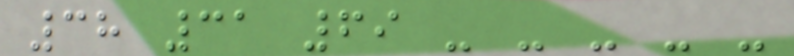38 31 69 - - - - -
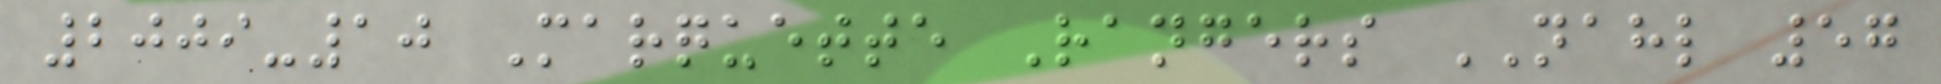2009-10 Marquette Rangers NAHL 57
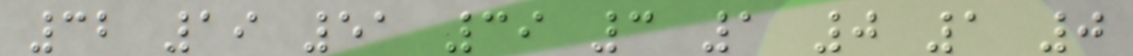32 19 51 39 3 1 0 1 0
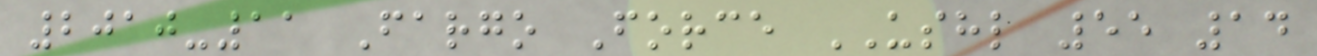2010-11 Fargo Force USHL 55 14
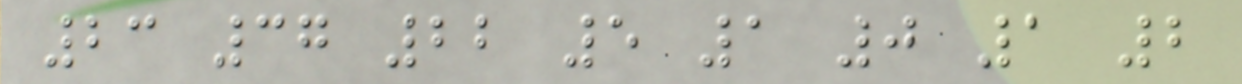23 37 22 5 1 0 1 2
